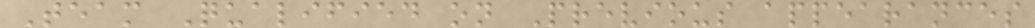Team Qualified on Previous appearances
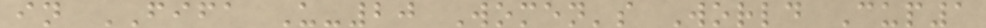in FIFA U-20 Women's World Cup1
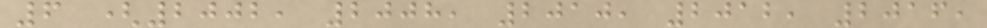6 (2002, 2008, 2010, 2012, 2016,
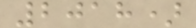2018)
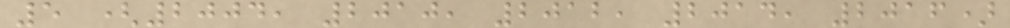5 (2004, 2010, 2012, 2014, 2016)
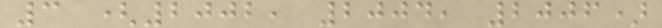3 (2002, 2004, 2006)
